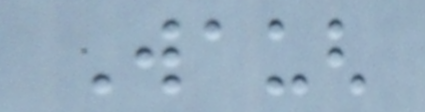Waugh
